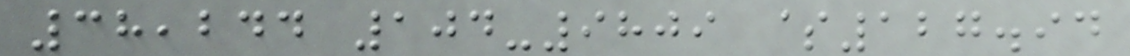38,244 104-9809 $127.94
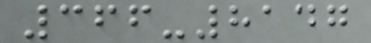366-8147
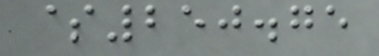$250.75
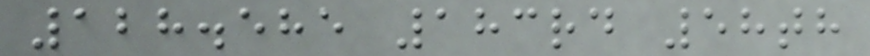128.585 183rd 58th
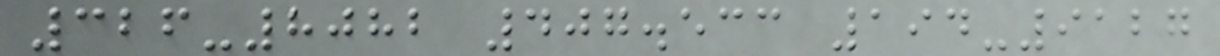326-8082 407.533 194-9127
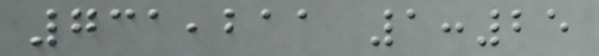731,211 1:25
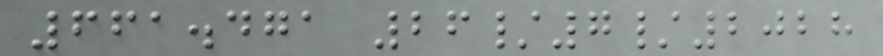661.471 26/7/2028
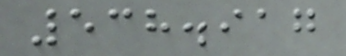538.917
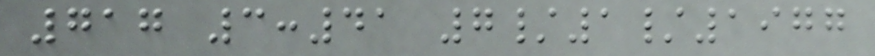717 3:41 7/1/1977
